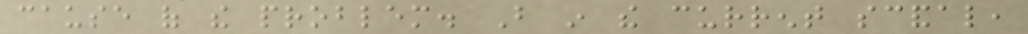cause of the problem. But in the current scandal,
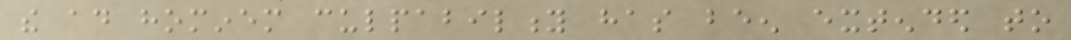the ad hominem culpability has been extended to
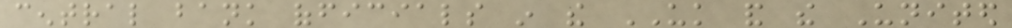central bank officials in the UK and the United
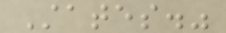States."
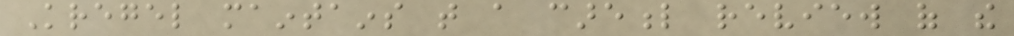Kregel maintains that a careful review of the
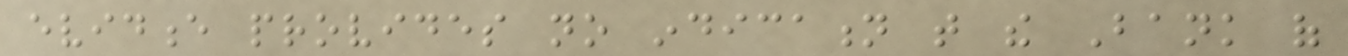evidence provides no indication that the Bank of
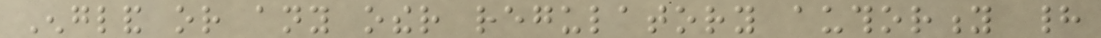England or any other regulatory authority had
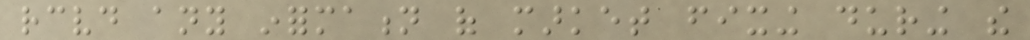received any information of market fixing during the
